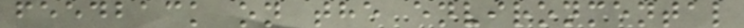feedback on the environmental
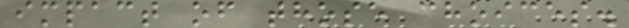impact of those choices.
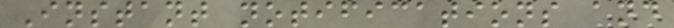Instant notifications and
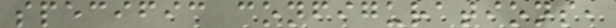specific configurations,
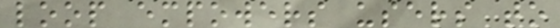loop empowers users to
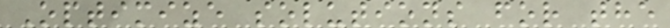Optimize solutions for the
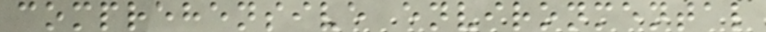comprehensive environmental
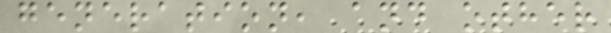generation, and other
